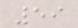59
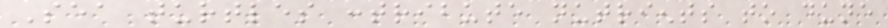Sea turtles contribute nutrients to dune
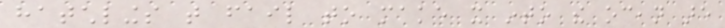hatchlings that fail to make it into the ocean are
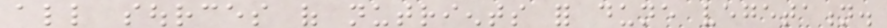all sources of nutrients for dune vegetation.
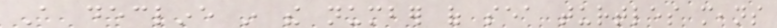A decline in the number of sea turtles means
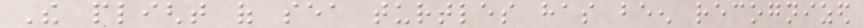The plight of sea turtles has been recognized
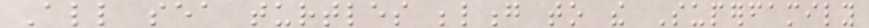All sea turtles belong to the Superfamily
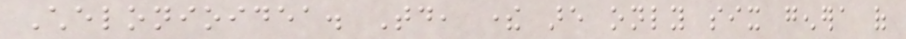Chelonioidea. Today, there are only six genera of
